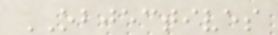OBJECTIVES
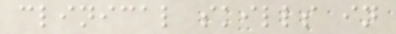clinical skills in
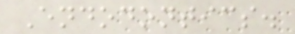Endodontics.
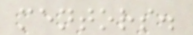mentors.
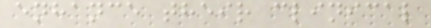enhance their clinical
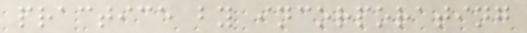practice by incorporating
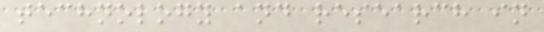technology and research in
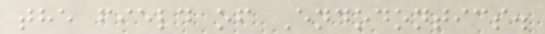the field of Endodontics.
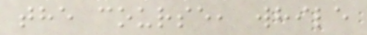the course, while
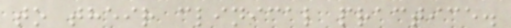to their clinical practice.
